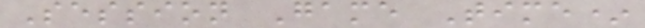Session Game Time*
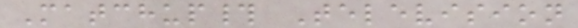Matchup# Television
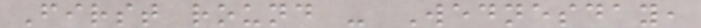First round - Wednesday,
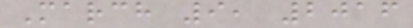March 9, 2016
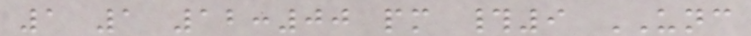1 1 12:00 pm #9 UNC
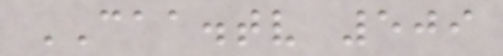CAA.tv 509
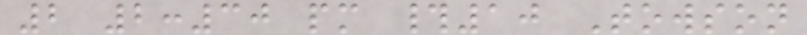2 2:30 pm #10 Towson
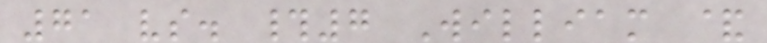71 vs. #7 William &
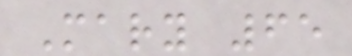Mary 65
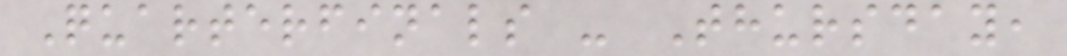Quarterfinals - Thursday,
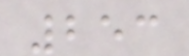253
